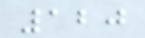120
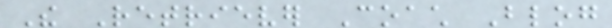The Retriever Coach Blog
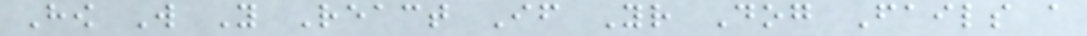How Will You React If Your Dog Fails a
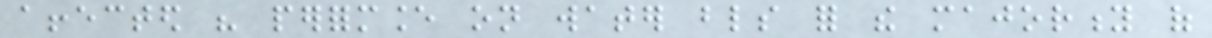affected his performance on water blinds for the majority of
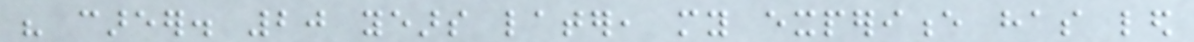his career. 20 years later, my experience has led
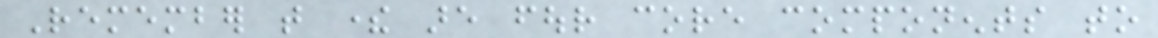Remember that there are four core components to
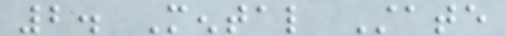2. Mental State
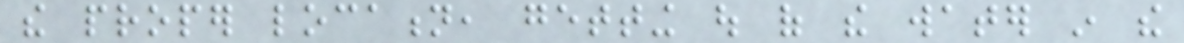the proper location, getting out of the water in the
